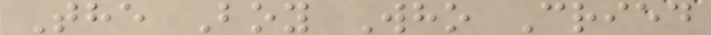The Boy Who Cried
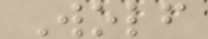Wolf
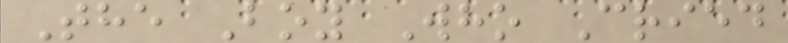The Boy Who Cried
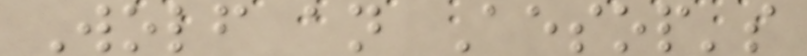Wolf an Aesop's
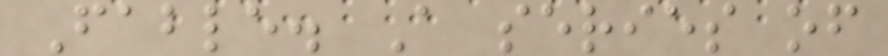Fable. A series of
